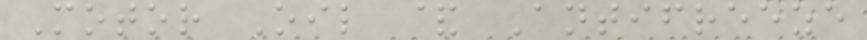Motor Oil & Antifreeze
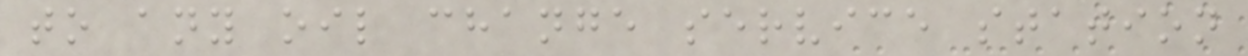to any oil change service station
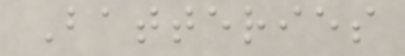Batteries
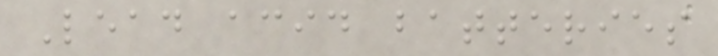Lead acid batteries
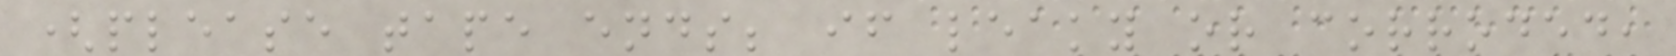(please tape ends; if leaky or corroded,
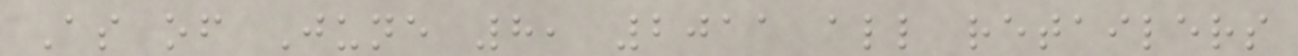As of June 8, 2011 all retailers
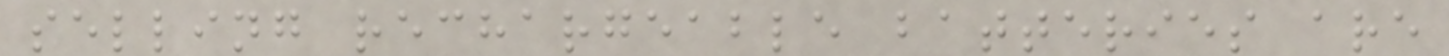selling rechargeable batteries are
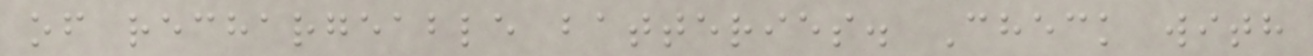of rechargeable batteries. Check with
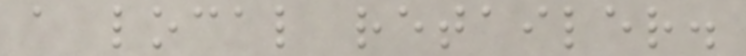a local retailer.
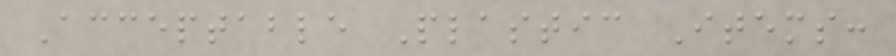Acceptable Plastic Items:
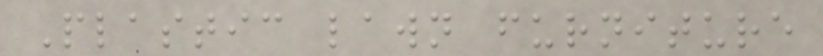Plastic lawn furniture
